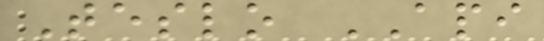Teslo API
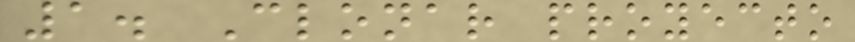1. Clonar proyecto
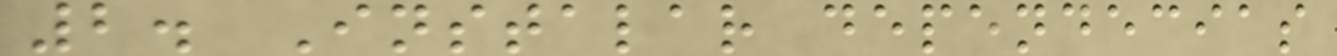2. Instalar dependecias
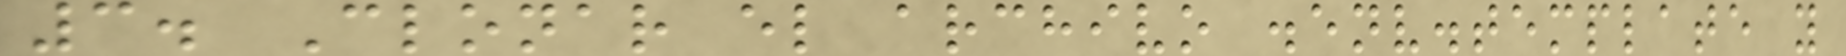3. Clonar el archivo .env.template y
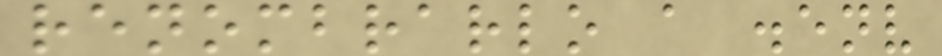renombrarlo a .env
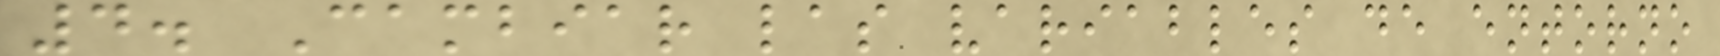4. Cambiar las variables de entorno
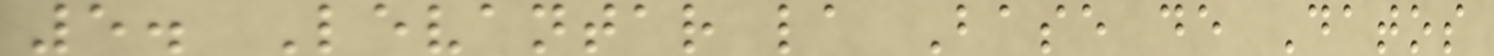5. Levantar la Base de Datos
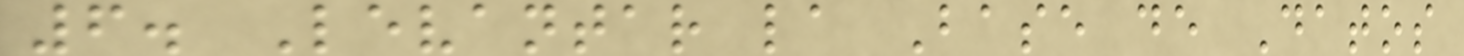6. Levantar la Base de Datos
